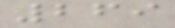269
